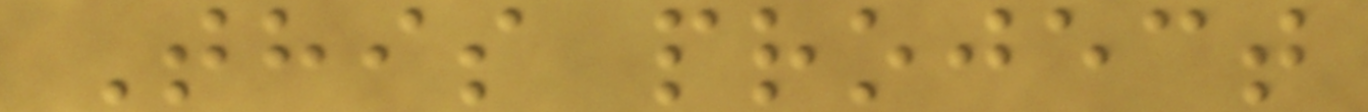This project
